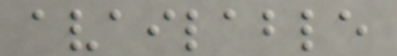available
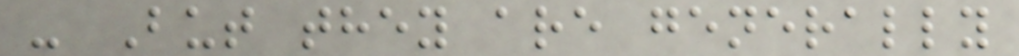- But they are generally
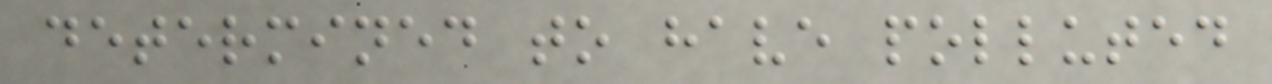determined to have polluted
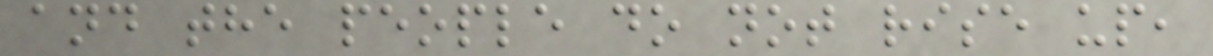and the people do not rise up,
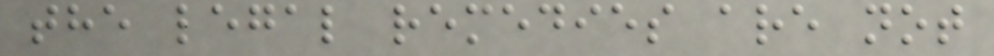the legal remedies are not
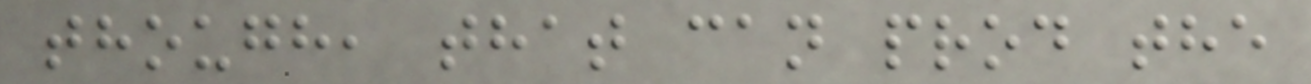though, that can prod the
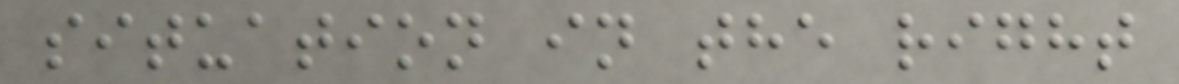situation in the right
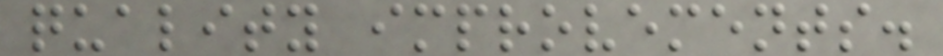quality improvements.
